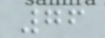76
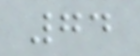74
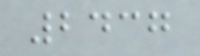2437
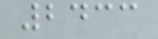2433
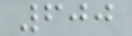600
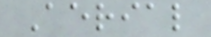Aerial
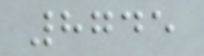8745
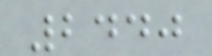2440
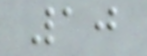10
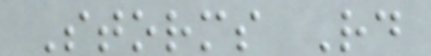Storms Rd
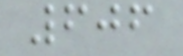606
